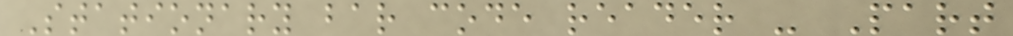Stationary bar code reader - Part
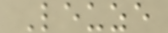Leuze
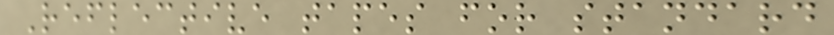Reflective tapes for standard
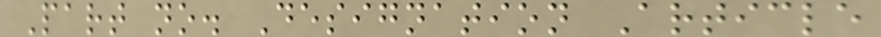Part no. Designation Article
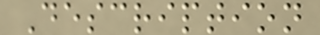Description
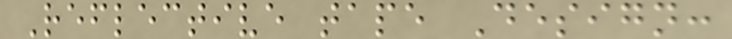Reflective tape Design:
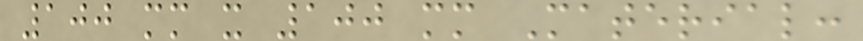100 mm x 100 mm Material:
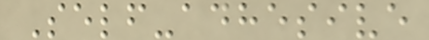Self-adhesive
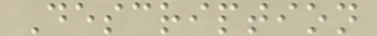Description
